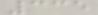335
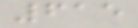615
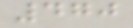470
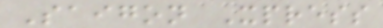Saigon Xpress
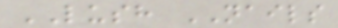LUSH NAILS
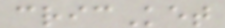cricKet
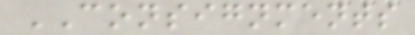CONSIGNMENTS
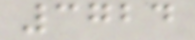3724
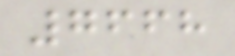7668
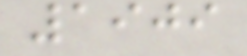1909
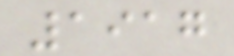1917
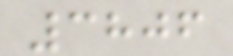3806
